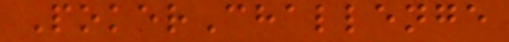PokerChallenge
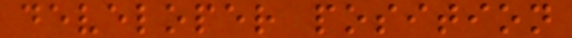developer position
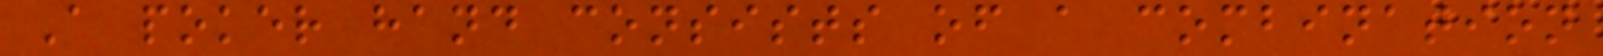A poker hand consists of a combination
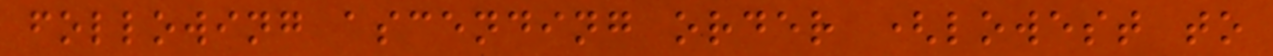following ascending order (lowest to
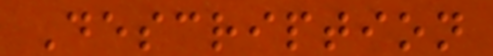Description
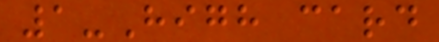1-High card
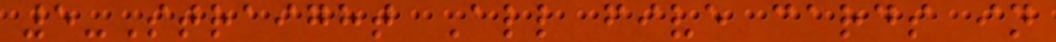5-Straight All five cards in
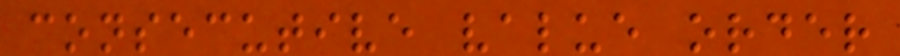consecutive value order
